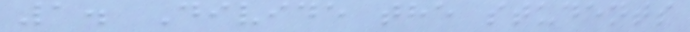1. Divide the students
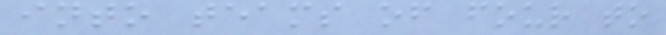into teams of four to
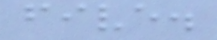five.
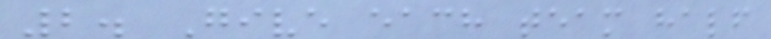2. Give each team half
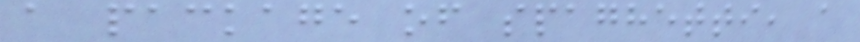a package of spaghetti, a
